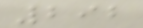292
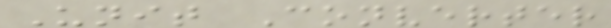Unit Converter
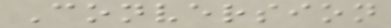Conversion
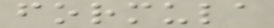formula
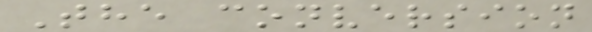The conversion
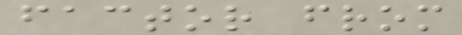factor from
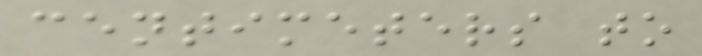centimeters to
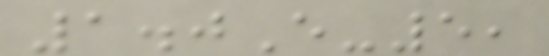1.0E-5,
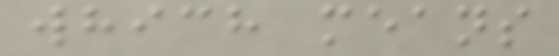which means
